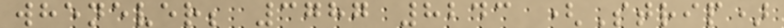whenever; 3787 8243 (Strip)
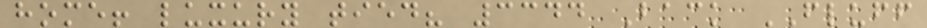home! luxury tied? 3344 Back FLUFF
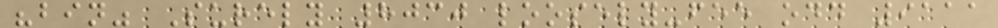"bin" Surely 8030 loosely-fee odd 9111
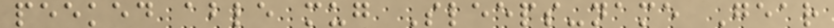peeked able mug Sleeps-name Gear
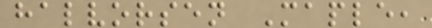halvorsen Maple,
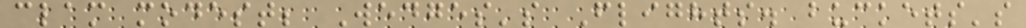clam modest; Wedges's Flights. buckets's
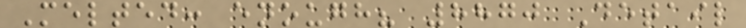Melted: enough? 8870 Detail
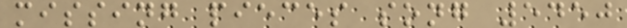missing pieces song 5450
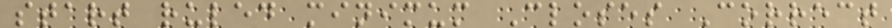start ruled minimum Closes Correct
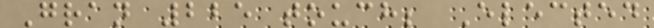Gran 225 touch; Elected
